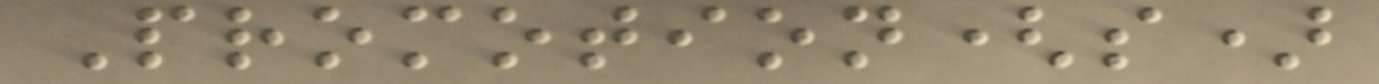Promotion(s)
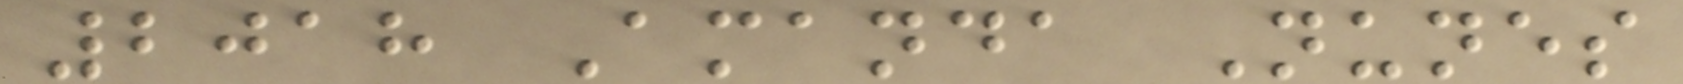2018 Amanda Nunes
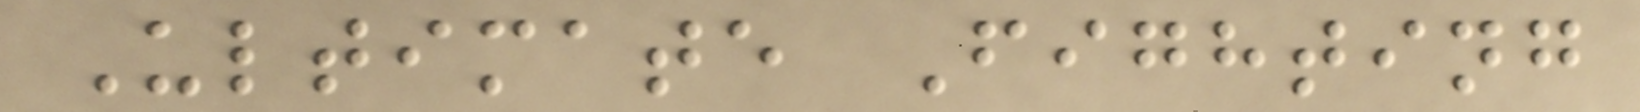Ultimate Fighting
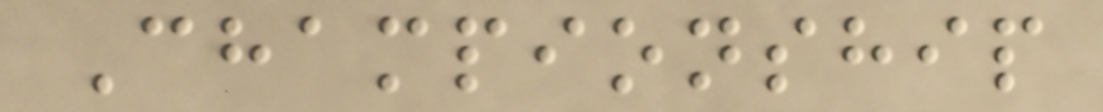Championship
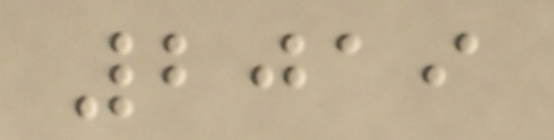2019
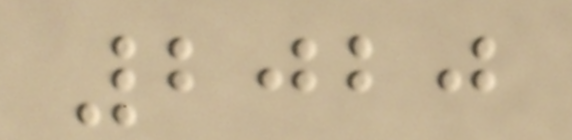2020
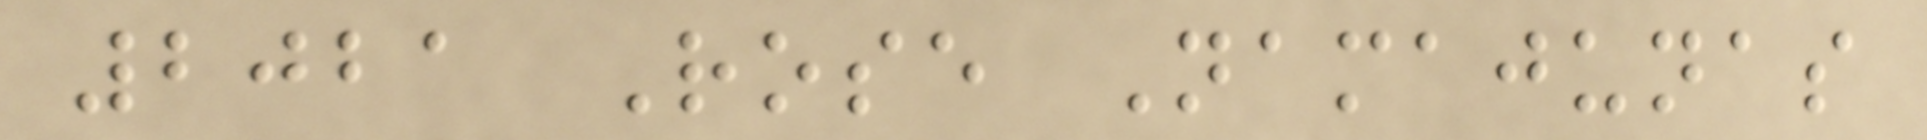2021 Rose Namajunas
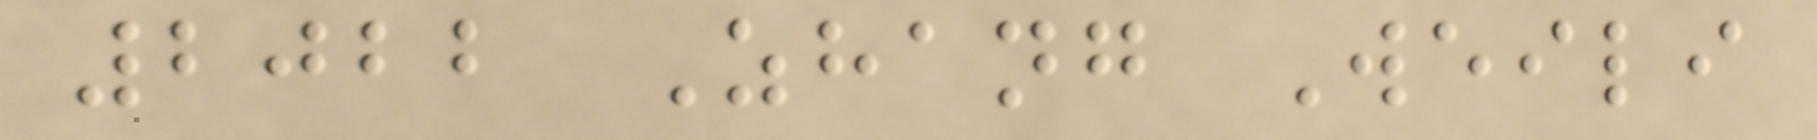2022 Zhang Weili
